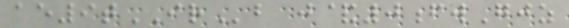ae9tIRb j&0fwGjz
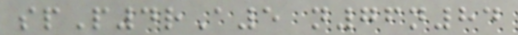spP4rA5 n76n84
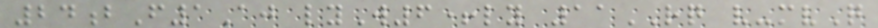24bF1Aj lyW6+ly 11RQ v-mvQ
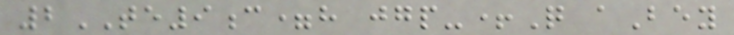2TE9c=h jgp-+Q aBey
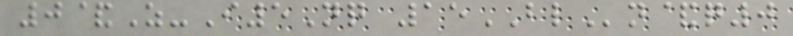0&Z-I5Nq 15BLn&q0
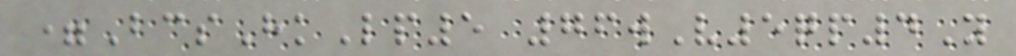=BcsHkLp5 76wV5qp4Y
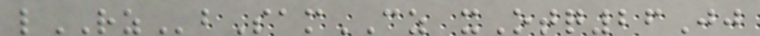lRZbSamCZ xOtq26Jj
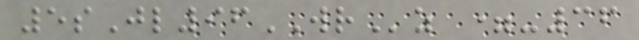5sJl96WRz =-36
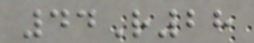44R28
